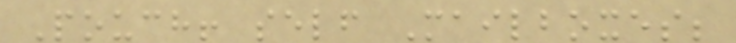Pouch! self Mailboxes;
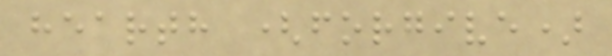hearth (forgive)
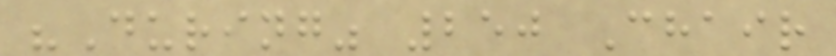"During" 250 Chair
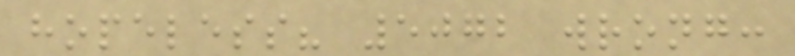hopeless? 5072 wrong:
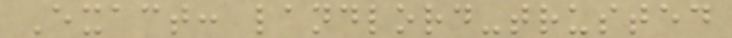Exact: landlord-trusted
